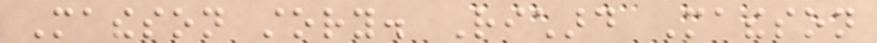Matheson story. Richard Matheson
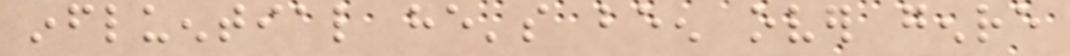influential he's been over genre
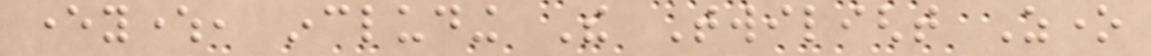everywhere, including The Twilight Zone
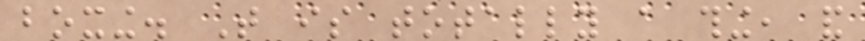boxing. That is totally a thing, and
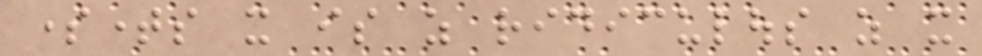sometimes it is as ridiculous as it
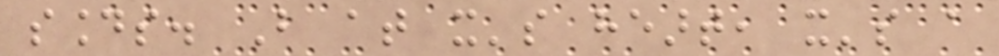sounds. But at it's heart, it's a
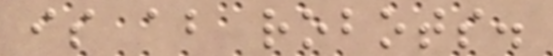is about robots.
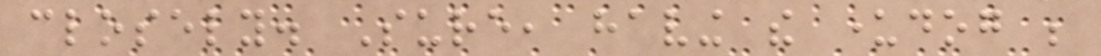closely. Sure, having the underdog be
